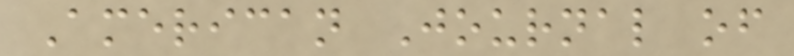American Journal of
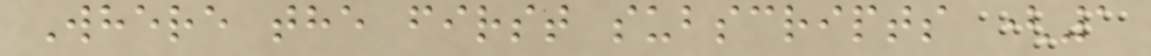Where the first subscripts (1
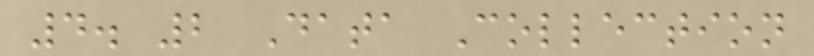4. 2 Data Collection
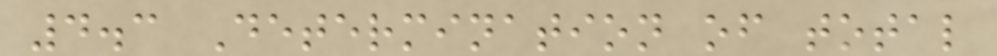4.3 Determination of total
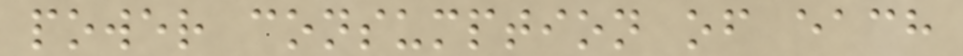power consumption of each
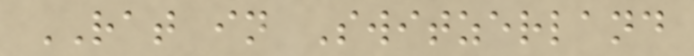RAT in Switzerland
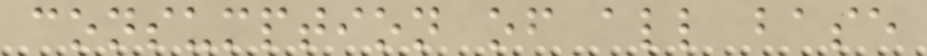consumption of all base
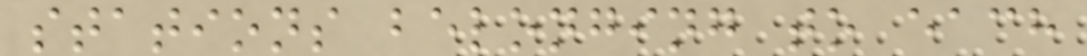stations belonging to each
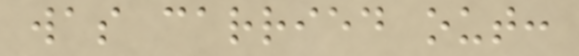was carried out:
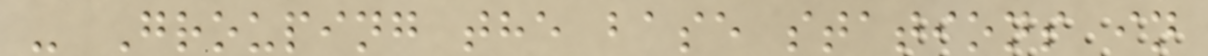- Grouping the base stations in
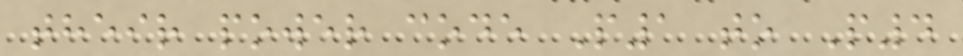their power code P1 to P4
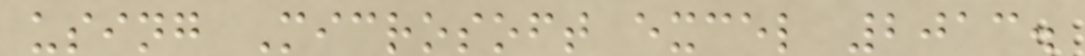using Microsoft excel 2013.
